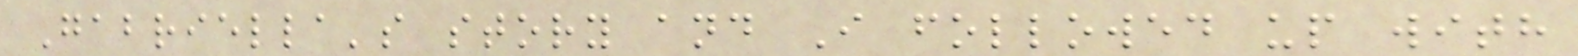Gabriella's story and I followed up with
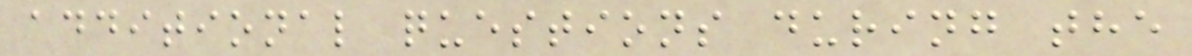additional questions during the
